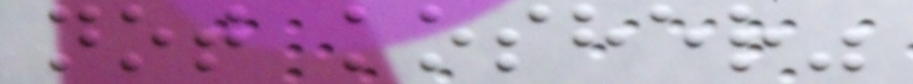not kosher"
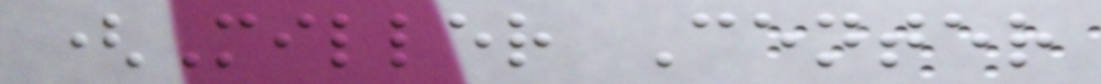(Miller Center
